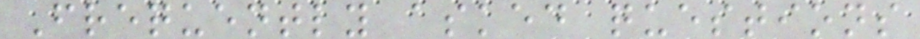Frequently asked questions
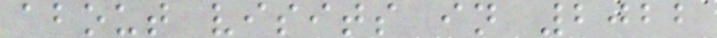about visits in 2022
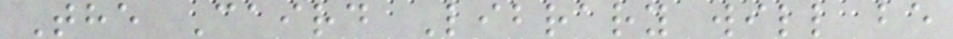The Caird Library will be
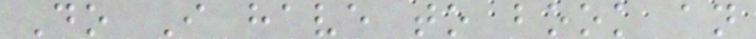Do I have to book an
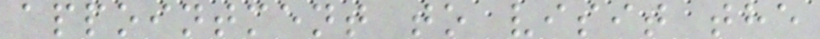appointment to visit the
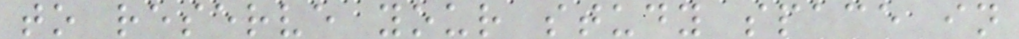to reserve your study space in
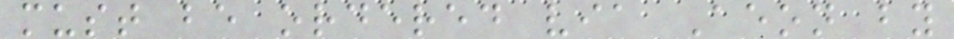must be ordered via Aeon by
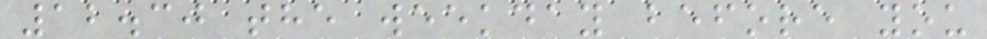12.30 the weekday before you
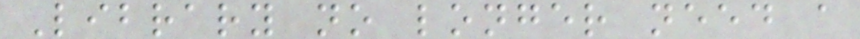Library no longer need a
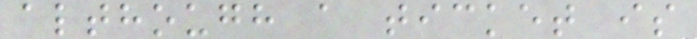although a ticket is
